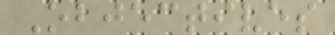Objectives
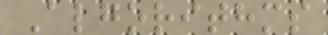Algorithms
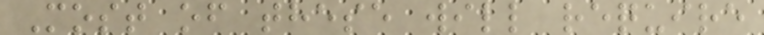Most of these will require
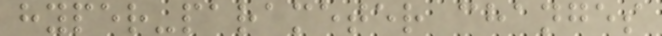hyper-parameter changes
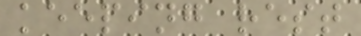keeping rest
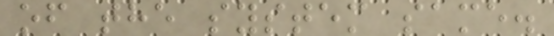of the system same.
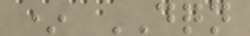* DQN
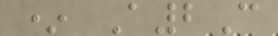* A2C
